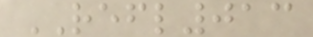REFL013
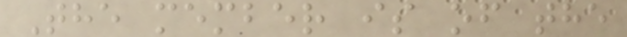The member is of the
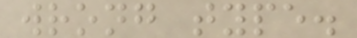wrong type.
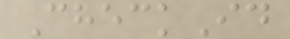CheckId
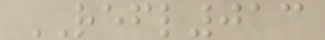REFL013
